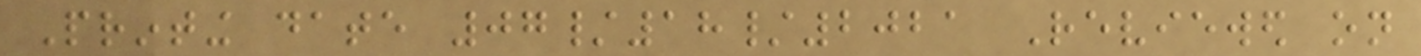Printing date 07/18/2021 Reviewed on
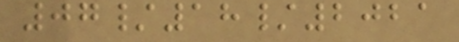07/18/2021
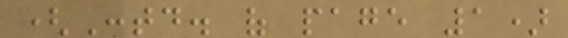(Contd. of page 1)
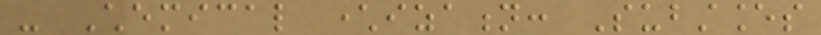- Chemical characterization: Substances
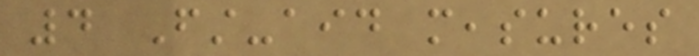4 First-aid measures
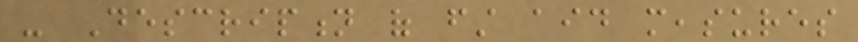- Description of first aid measures
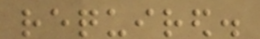required.
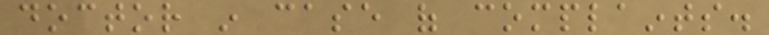doctor in case of complaints.
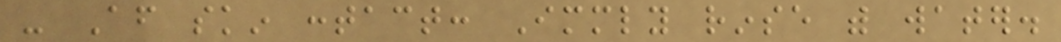- After skin contact: Immediately rinse with water.
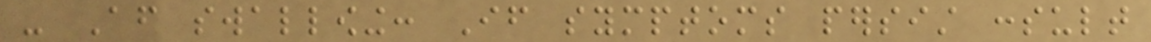- After swallowing: If symptoms persist consult
